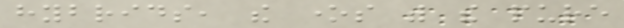hybrids, the ones with the pure
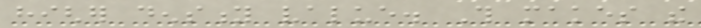higher density value. This makes the
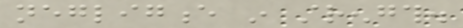negligence in strength.
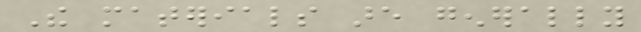The materials are generally
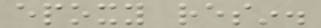epoxy resin.
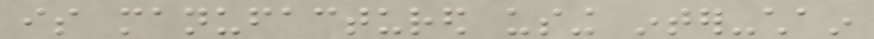is manufactured using inter-chain
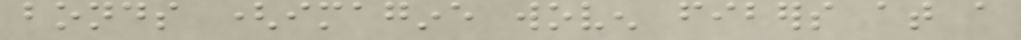bonds (imagine woven fibers at a
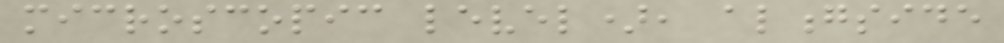microscopic level), alongside
